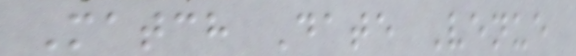Match Date Venue
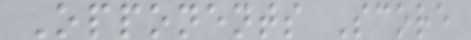Opponents Score
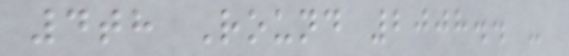4th Round 2008.. -
